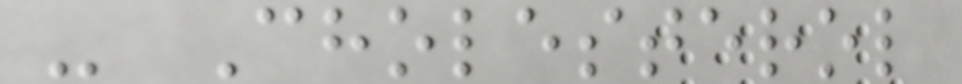- Cholesterol
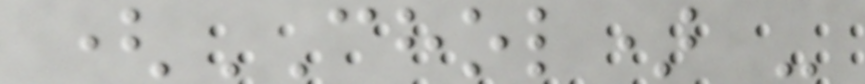(CHOL) -
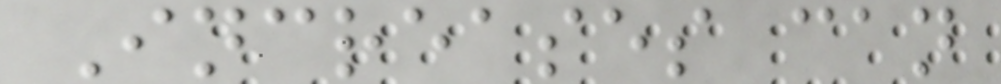Increases can
